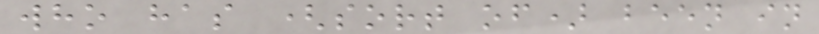who has (sort of) been in
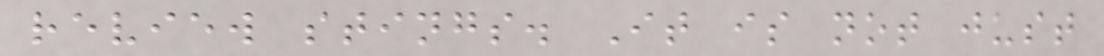review stings. It is not just
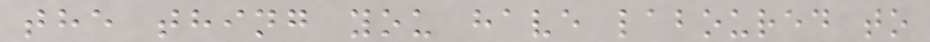the thing you have laboured to
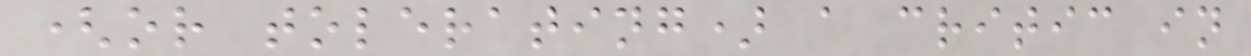(or tolerating) a critic in
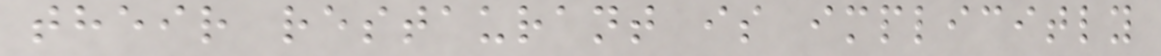their restaurant is implicitly
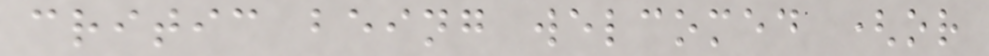critic being welcomed (or
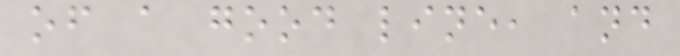of a good line, and
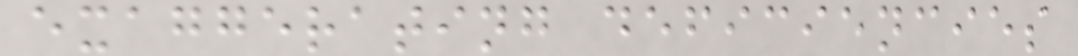exaggerating deficiencies
